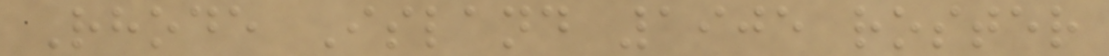Rhode Island 1905 roster
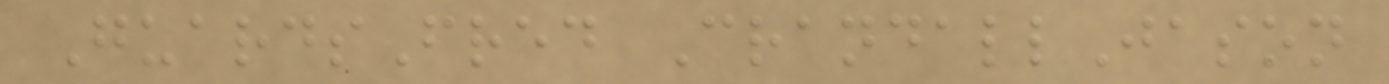GuardsFred CrandallJason
